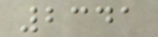2341
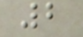2
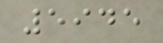5945
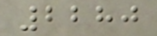2280
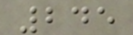245
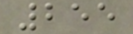255
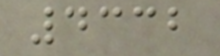4332
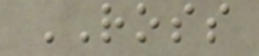ROSS
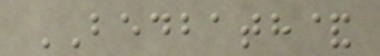BEDBATH&
